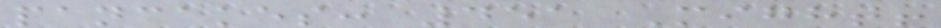pancakes: 451 Might!
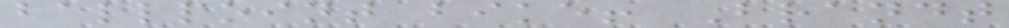ballpoint bike! Brandt
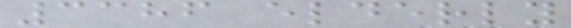3386 elderly
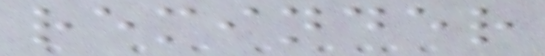reminder
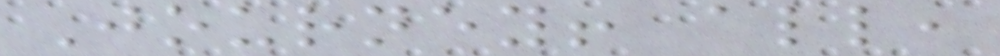Journey! all,
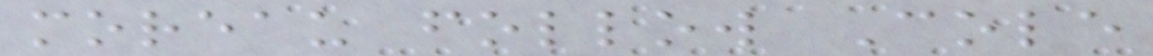moreau follow Cole
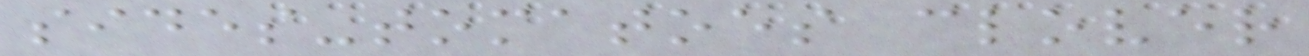sides-tomatoes clover
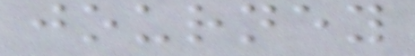journey
